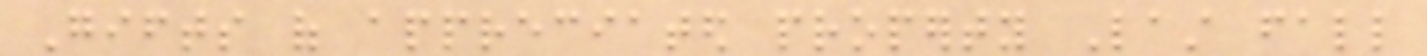Gifts of appreciated property Last fall
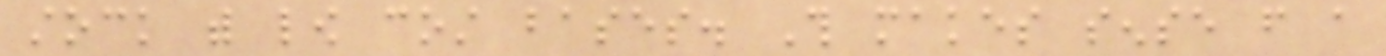stock with low cost bases. This makes sense from a
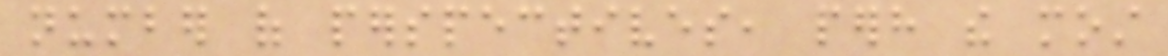number of perspectives, perhaps the most
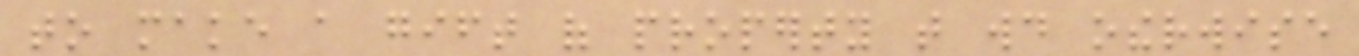to make a gift of property that would otherwise
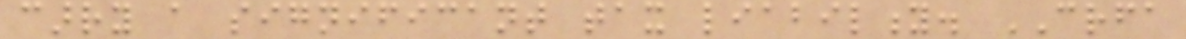carry a significant tax liability. CRFA
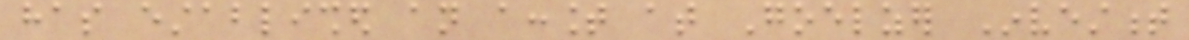has established an account at Goelzer Investment
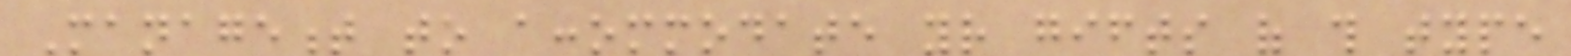Management to accommodate your gifts of this type
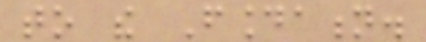to the Foundation.
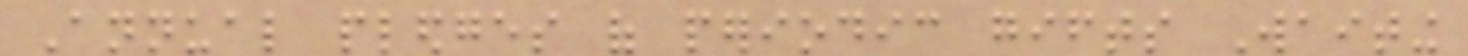Annual pledges of periodic gifts Waiting
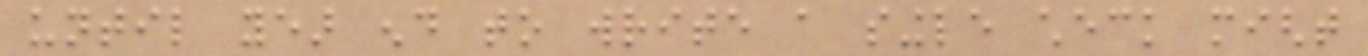until year end to write a single check might
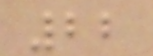22
